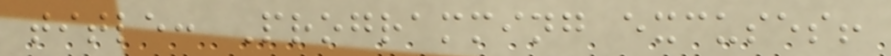title: Programming excuses!
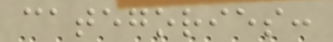categories:
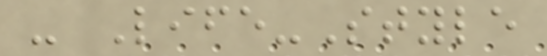- Life-Style
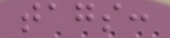tags:
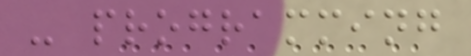- programming
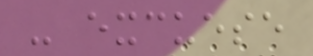- excuese
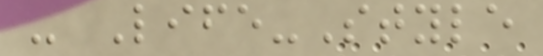- Life-Style
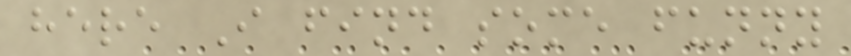here I find some funny
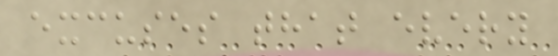excuses that every
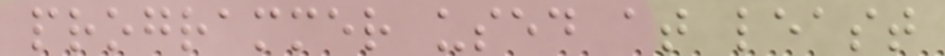programmer used at least
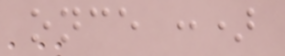once :)
